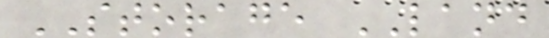STORAGE LAND
